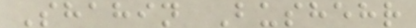Shahin Bushehr
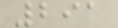291
